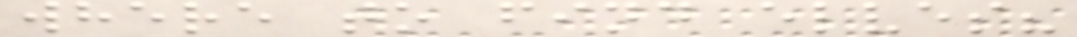where to find elves?
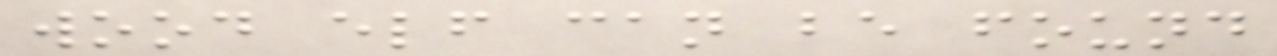wood elf can be found
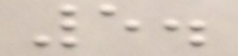5.
